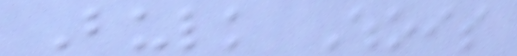Bulk Whois
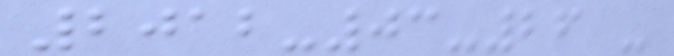2012-03-26 -
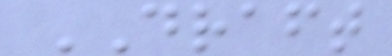DRAFT
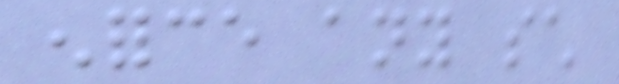enforce any such
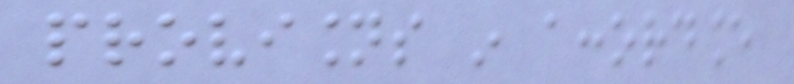provisions in accordance
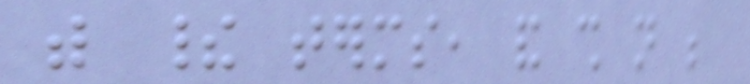with their terms, and shall not be
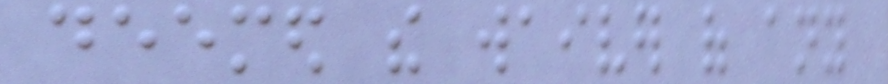deemed the waiver of any
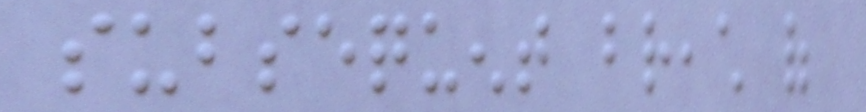subsequent breach of
